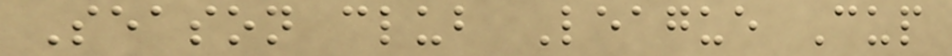Season club League Cup
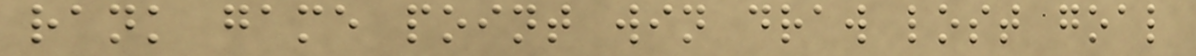rank game point win draw lost goal
